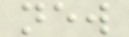new
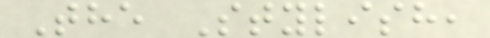The Stylish,
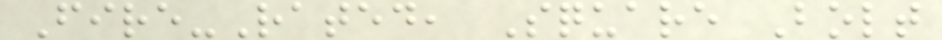Fire-Rated, Square Bolt
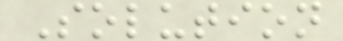Solution
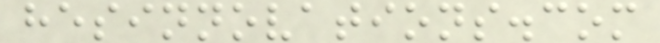hesinnovations.com
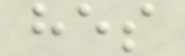hes
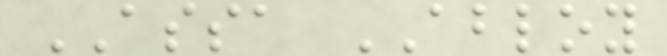ASSA ABLOY
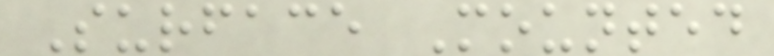Surface Mounted
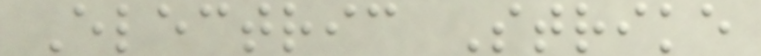Electric Strike
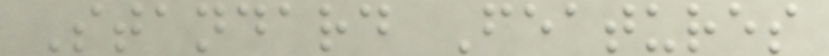Standard Features
